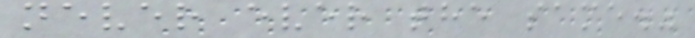never ever the same."
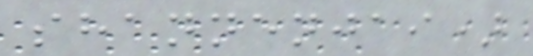shannenjai)
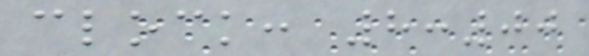clock: 8:00
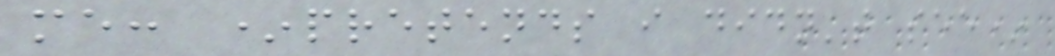me: *pretends i didn't see*
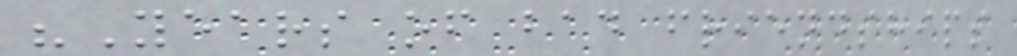"Years of bad friendships
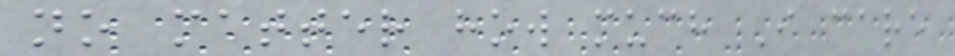no matter how much I care
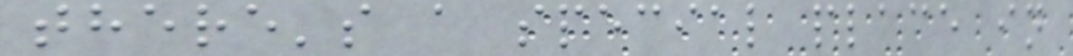there's a special place in
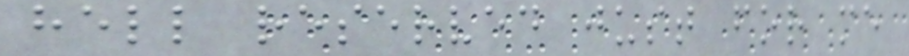hell reserved just for me
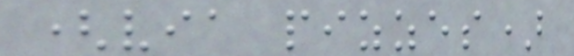(via pizzes)
